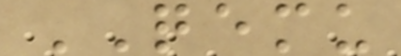QEMU
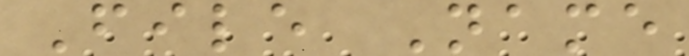File Name
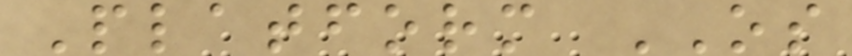Platform OS
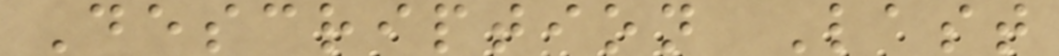Description Last
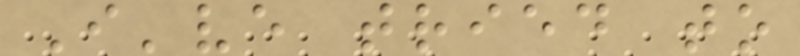I've tried to
